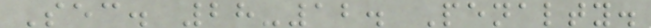Sec. 28-12. Penalty.
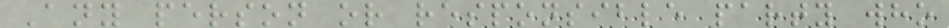Any person or responsible party who
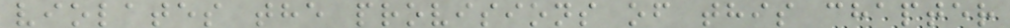violates the provisions of this chapter
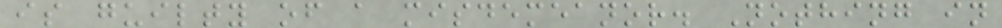is guilty of a misdemeanor. Nothing in
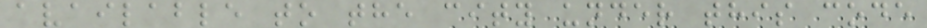available to the city under this code
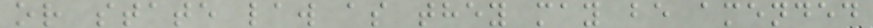or state law as they may be amended
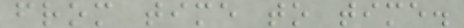from time to time.
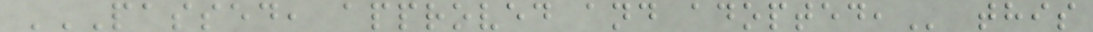PASSED, APPROVED AND ADOPTED, this
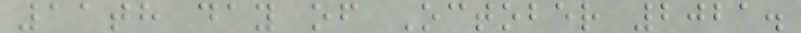11th day of October 2021.
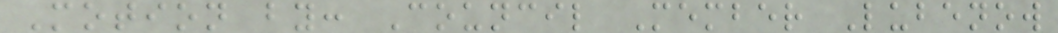Motion by: Council Member Lubenow
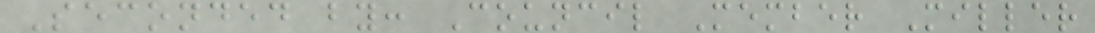Seconded by: Council Member Miller
